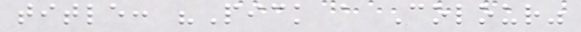title: "Pick a Colour"
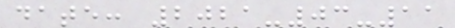date: 2021-03-11
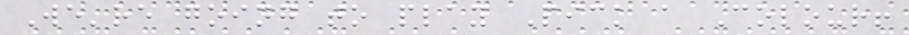We're going to play Pick a Colour!
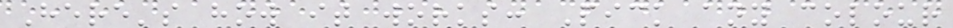Here's how it works: Pick any colour
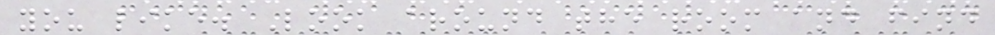you like. Look around the room and find
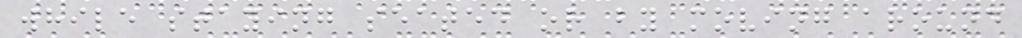while staying seated or by moving around
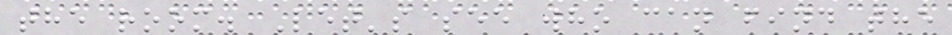the room. Let's see who can find the
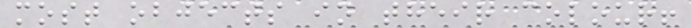most objects in their colour!
